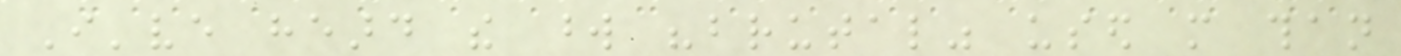I've heard the word "brutal" used more than
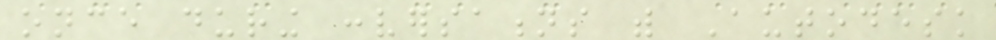once during conversations with Autodesk
